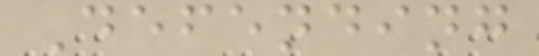Defending
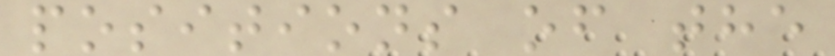positions of the
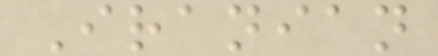Iranian
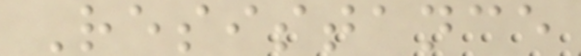Resistance
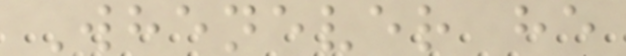Whenever he
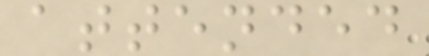attended
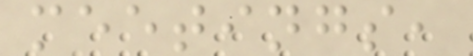meetings,
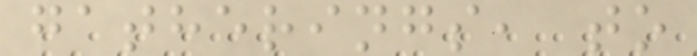gatherings, to
